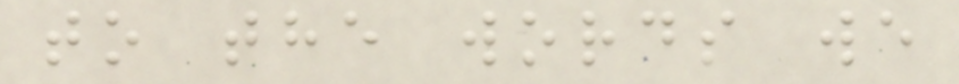to the words we
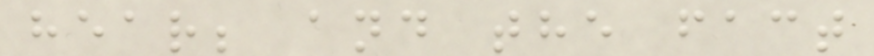hear; and the fact
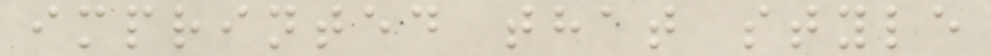imprinted that style
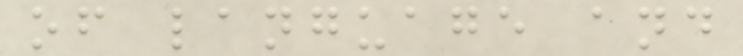of language and
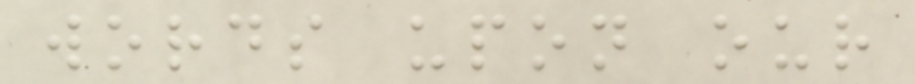words upon our
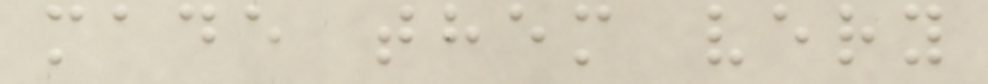made them very
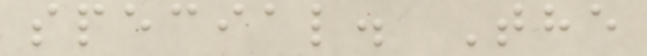special. The
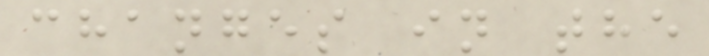changes in the
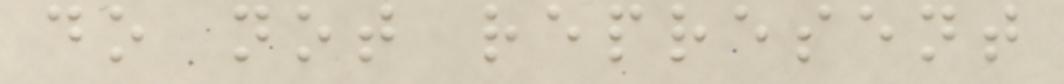do not represent
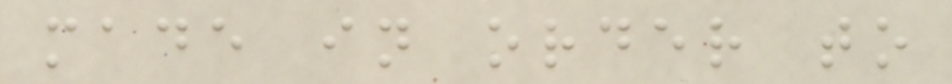made in order to
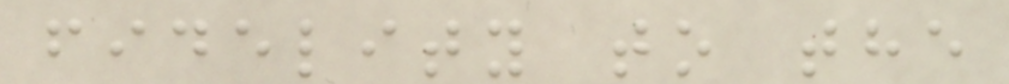fidelity to the
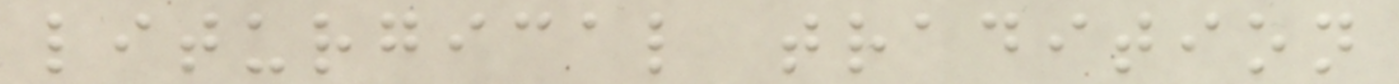liturgical tradition
